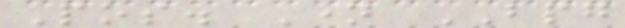Pos. Name BPG
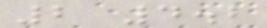2 4.2
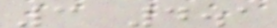3 4.1
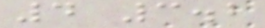4 3.2
